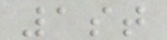1st
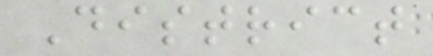District
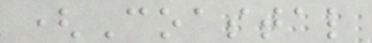(Coastal
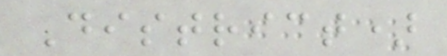District)
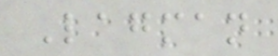Lagman
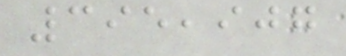395,907
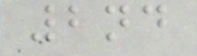2nd
